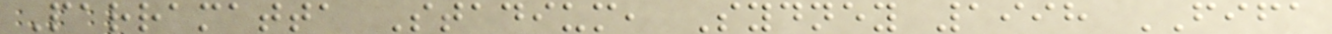Parramatta Stadium, Sydney 1998 FIFA
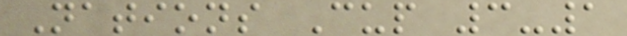Nations Cup 3-1
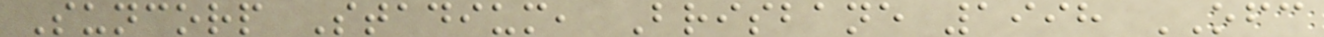Suncorp Stadium, Brisbane 1998 OFC
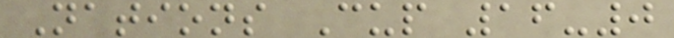Nations Cup 16-0
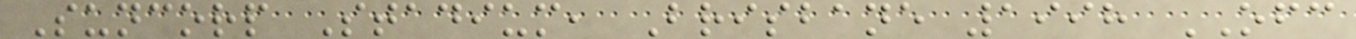Suncorp Stadium, Brisbane 1998 OFC
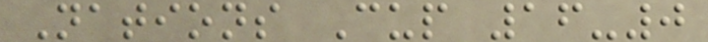Nations Cup 16-0
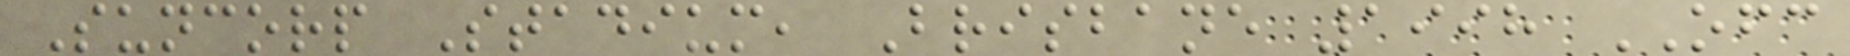Suncorp Stadium, Brisbane 1998 OFC
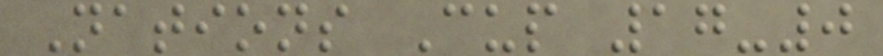Nations Cup 17-0
